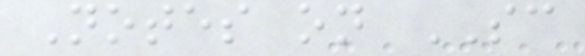Notes on SC
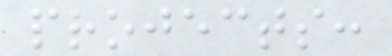projects:
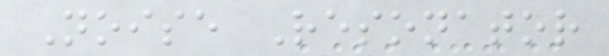Noise Resonator
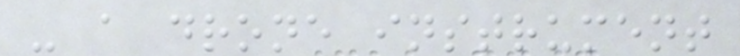- a drone instrument
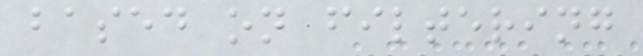based on filtering
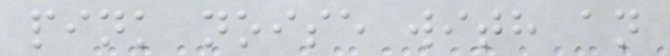pink noise with an
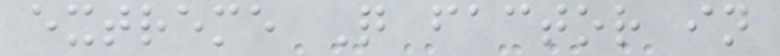extreme Q factor in
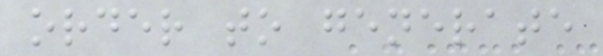order to generate
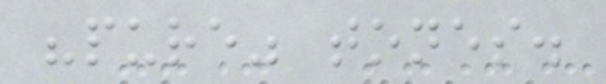"pure" tones.
